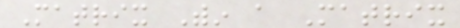Matrix Within a Matrix
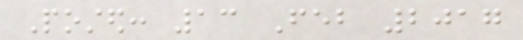Posted: 13 Feb 2017
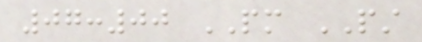07:00 PM PST
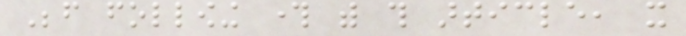Before following through with this article, it
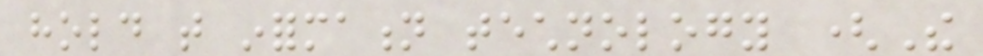hold that information technology (The
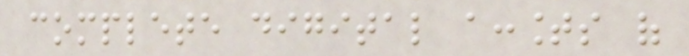complete digital accounts of
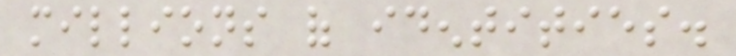millions of identities.
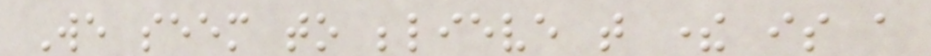We seem to believe that there is a
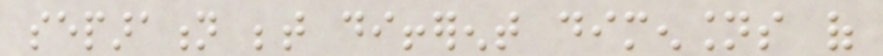separation between different dimensions of
